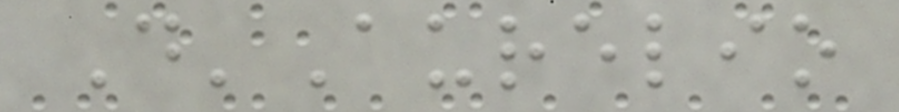D'Aurelio
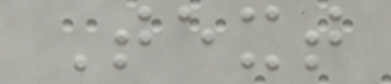Text
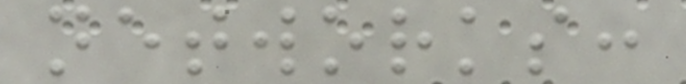networks:
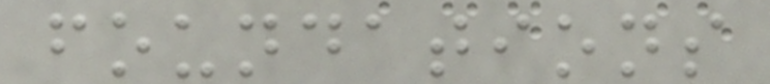foundations
